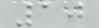10
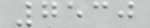7530
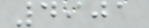4901
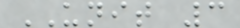UNIT 3
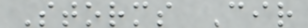Storms Cir
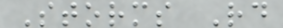Storms Rd
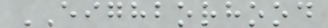EIGHBORHOOD
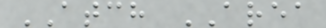ATCH AREA
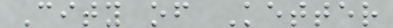City of Ketter
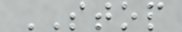STOP
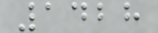1428
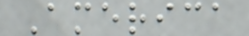America
